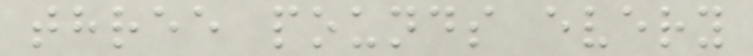three pounds every
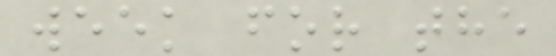week for the
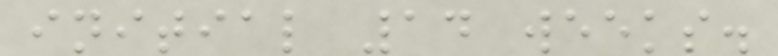initial 14 weeks.
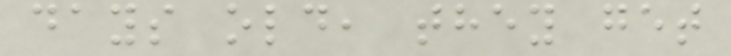days old, they get
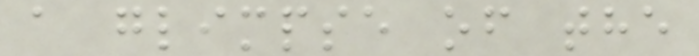a glimpse of the
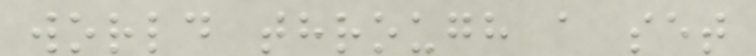world through a set
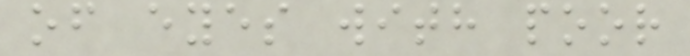of eyes with poor
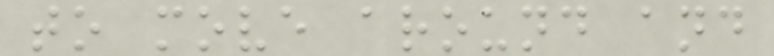to move around and
